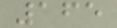165
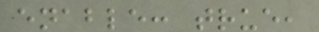enable: true,
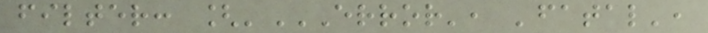filter: ['ERROR', 'FATAL',
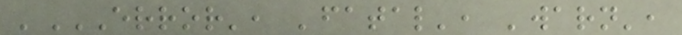'ERROR', 'FATAL', 'WARN',
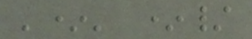'*' */
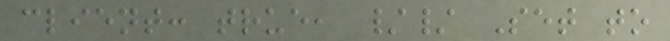client: true, // Set to
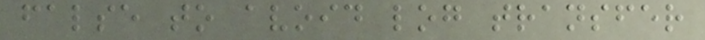false to avoid log transfer
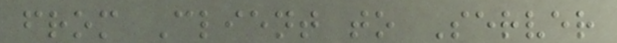from Client to Server
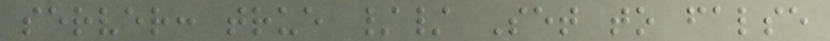server: true // Set to false
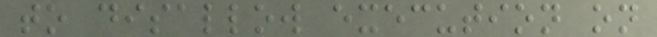to disallow execution on
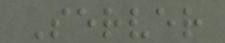Server
